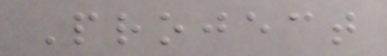Project
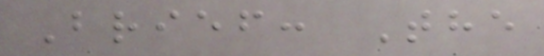Brief: The
